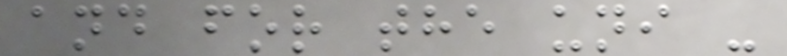and for the uni -
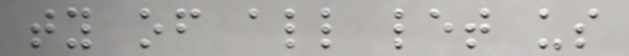ty of all let us
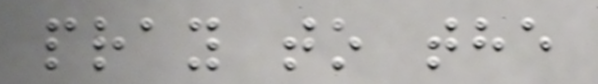pray to the
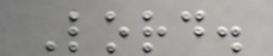Lord.
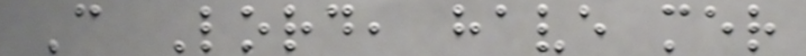C Lord, have mer
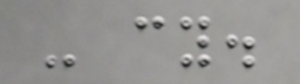- cy.
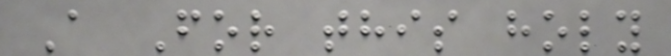A For this holy
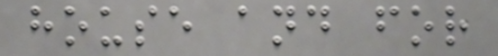house and for
